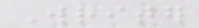Writer
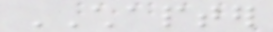CHAPTER
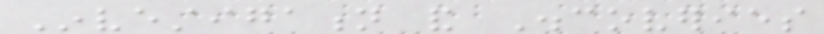Investigation and Discoveries
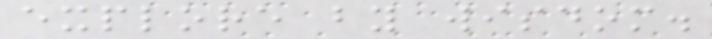explore by wisdom.
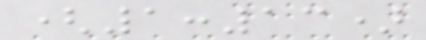(1:13)
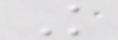Knowledge
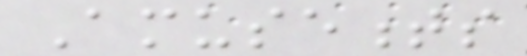Amusements
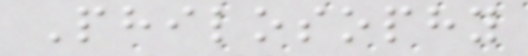Philosophy
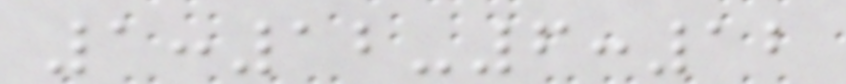1:12-6:12
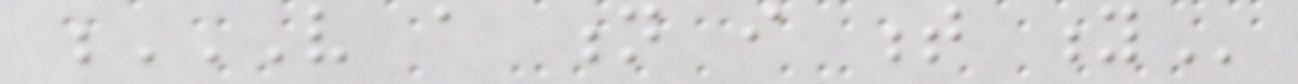V A N I T Y
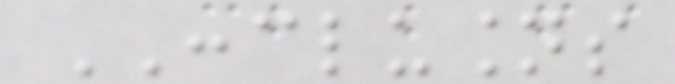CONCLUSIONS
